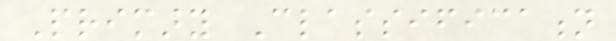Primary Classification
